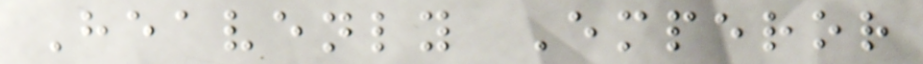Heavenly Emperor
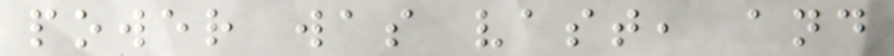power was vast, and
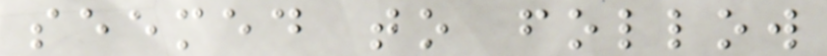seemed to follow
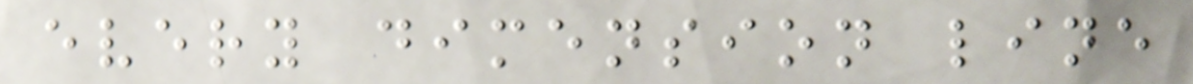every dimension line
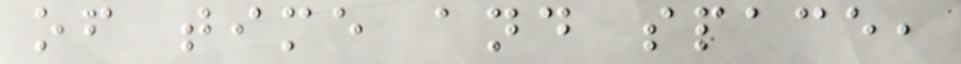of time and space,
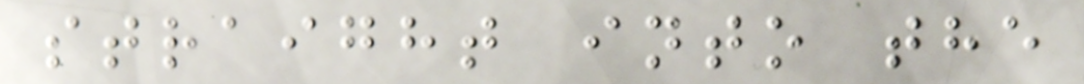straight into the
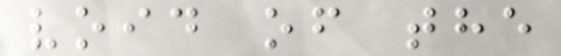void of the
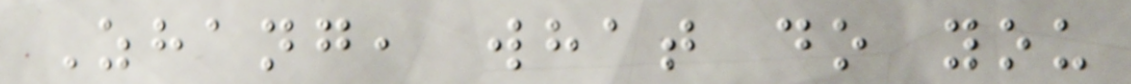Zhang, what do you
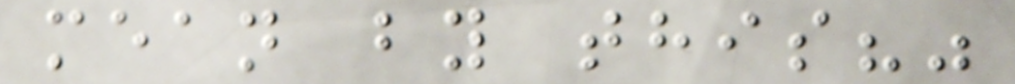mean by this?"
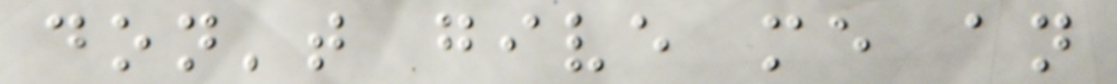don't give me an
